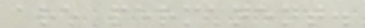are permanent.
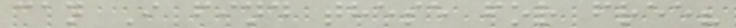can I find these for free?
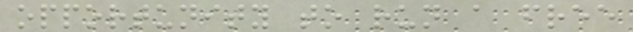opportunity to run a free
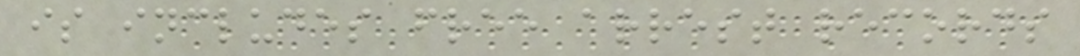is includes free arrest records
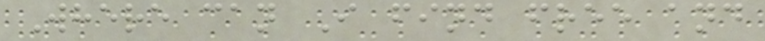Where can I find free and
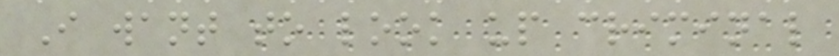I want to look up criminal
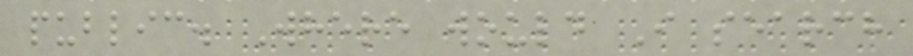public. Where would I search
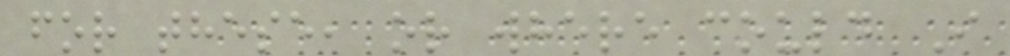for these, or where could I
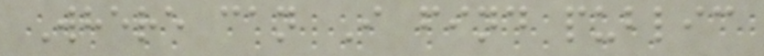Where can I find public
